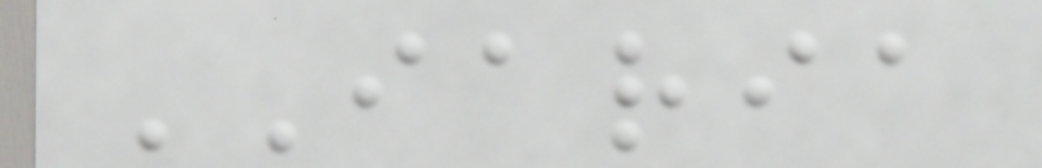IARIA
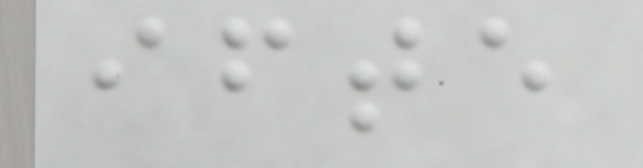ifte
